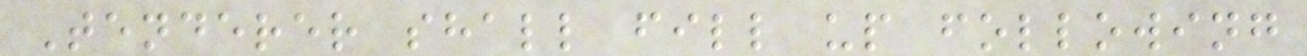Tenderer shall fill up following
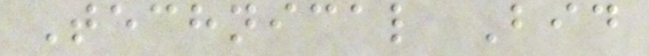Technical Bid
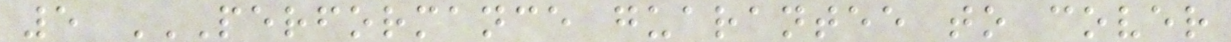5 PERFORMANCE GUARANTEE TO COVER
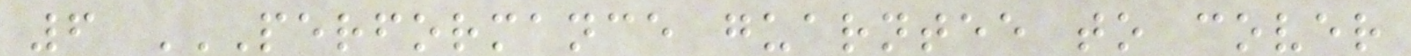6 PERFORMANCE GUARNTEE TO COVER
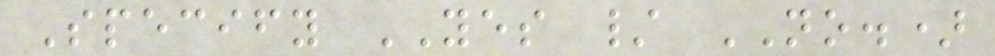Specify YES / NO.)
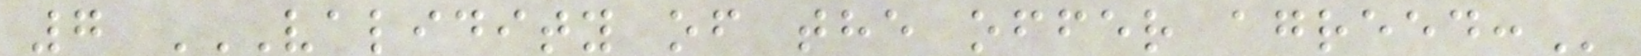7 VALIDITY OF THE OFFER AGREED:
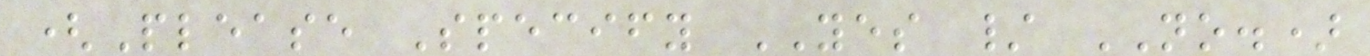(Please Specify YES / NO.)
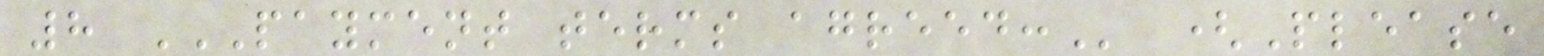8 PAYMENT TERMS AGREED: (Please
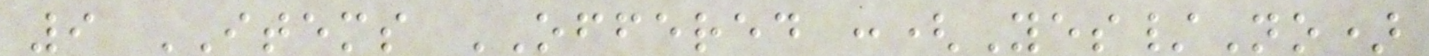9 ITEMS OFFERED :(Yes/No)
